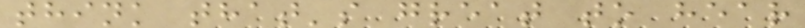think that's great to hear
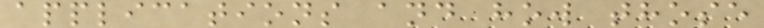applications and how those
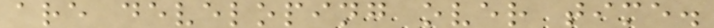are developing over time.
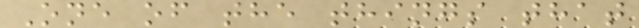One of the things that
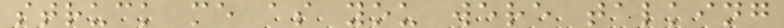struck me as you were talking
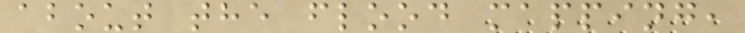about the flood mapping,
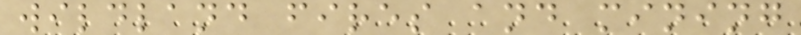wildland fires and mining
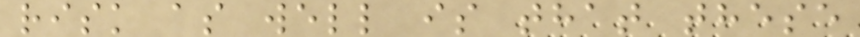risk as well is that these
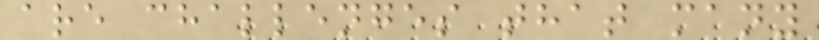are challenges that many
